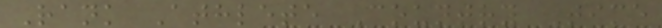Rank Athlete Country Time
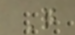Q
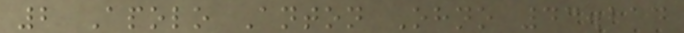2 Apolo Anton Ohno 43.214
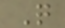Q
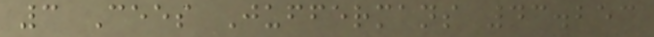3 Cees Juffermans 43.253
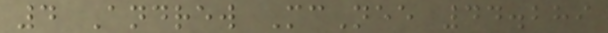4 Andrew McNee 44.289
